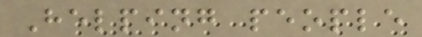Helping people
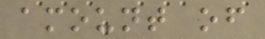amount of
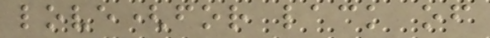love(for lack of
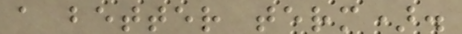a better term).
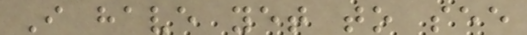I have yet to see
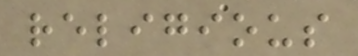religious
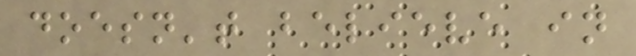doesn't believe in
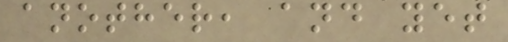another, and yet
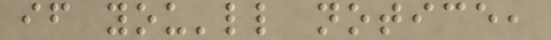if you'll notice,
